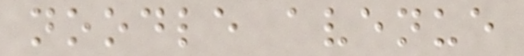noodle avenue
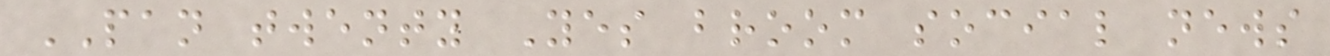PAN twenty Yes broom social news
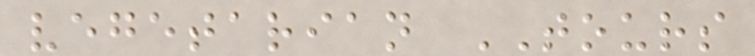vegetarian TOURS
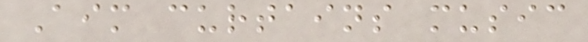Aim curtains music
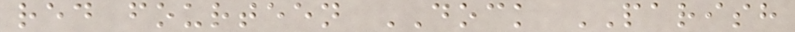red fourteen DOCK PARISH
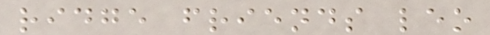ridge friends leo
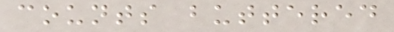counts buttered
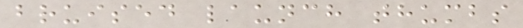bruised launch thumbs
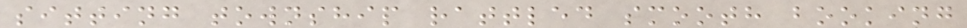sitting township rattled smooth booking
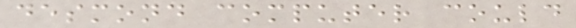desmond computer could
